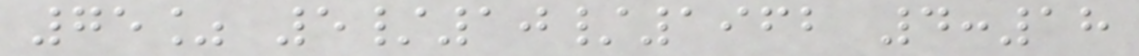75% 5/10/1962 4:18
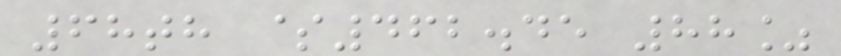68th $462.45 88%
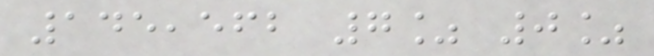145,562 7% 0%
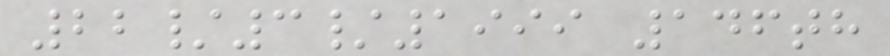22/3/1999 146th
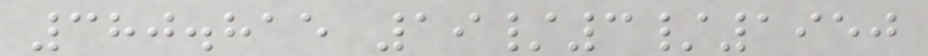380.815 19/3/1950
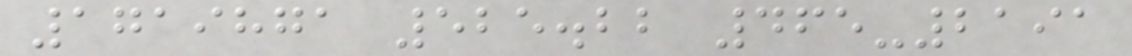1719871 525.22 465-2191
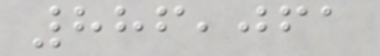886,061
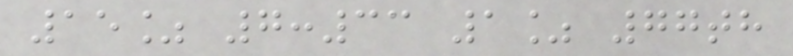15% 7:33 1% 77th
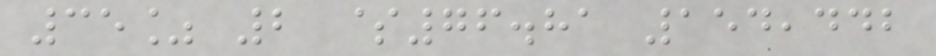35% 2 $76.81 154,442
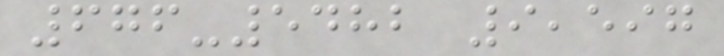676-5482 9,597
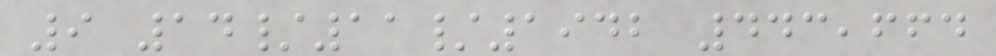9 14/11/1942 443,664
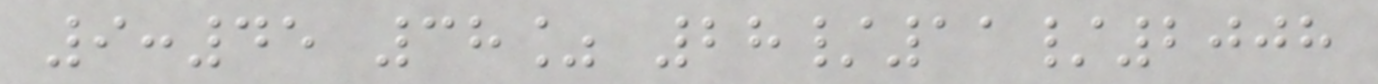9:45 38% 28/11/2008
